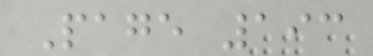Page 193
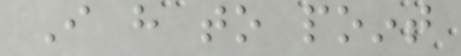I have to point
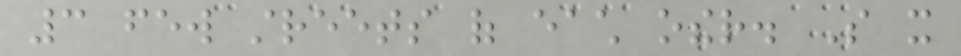3 few streets of each other. So it
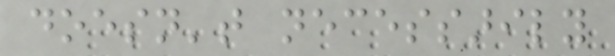doesn't necessarily
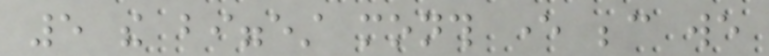5 the biggest month ever because we
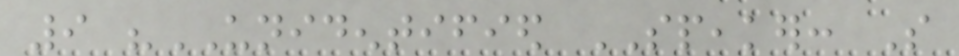9 "UNIDENTIFIED SPEAKER: So
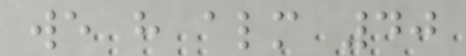we have almost 40
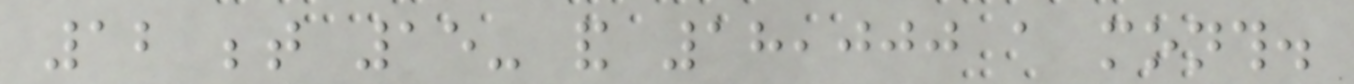12 between 15- and 18,000 a month.
